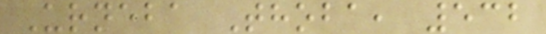Urneba Thoba, 532
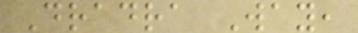Dradra Way,
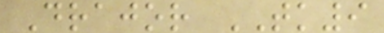Drajor TK9
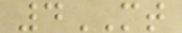4MT
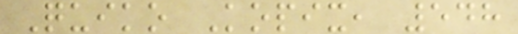Quiko Kopix, 548
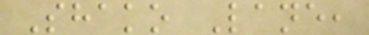Shako Lane,
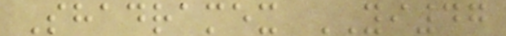Shadramex YI47
